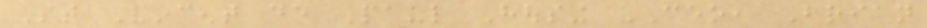St Vincent de Paul Housing CEO, Brian
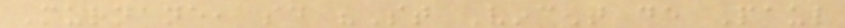Murnane, said "St Vincent de Paul
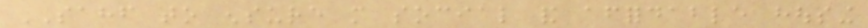SAHF to ensure more social and affordable housing
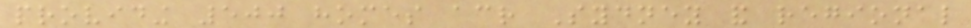providing 500 homes across Sydney and regional
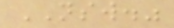NSW."
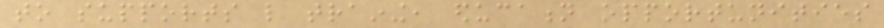to supports like training, education opportunities
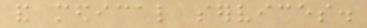and medical services.
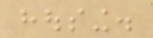housing.
